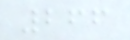266
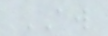AW
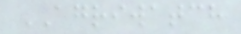AGRIWATCH
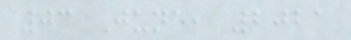03 June, 2021
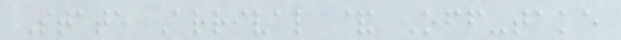State Arrival & Off-take
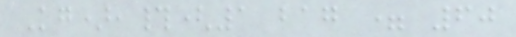Kg),#(1 bag = 60
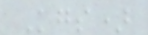Kgs)
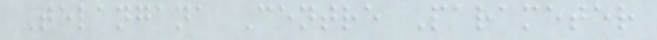Telangana Centre Parameter
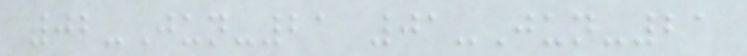02-Jun-21 01-Jun-21
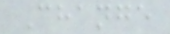Change
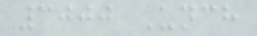3000 Unch
